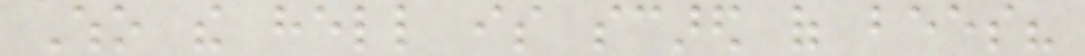Who the hell is scared of bees?
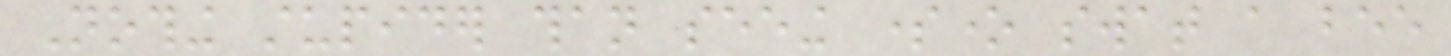Nothing stupider than seeing someone swat a bee
